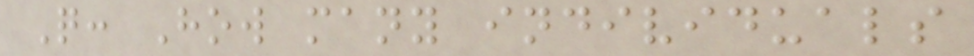Q: How many individuals
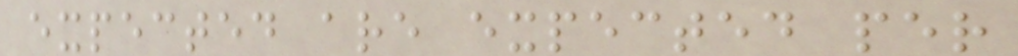expected are expected per
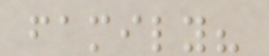family?
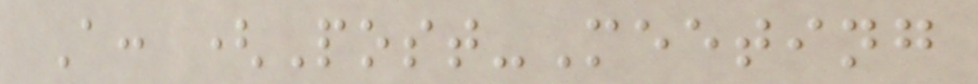A: (Post-Meeting
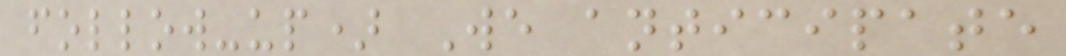follow-up) We anticipate
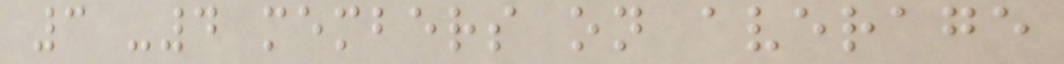3 -4 members on average
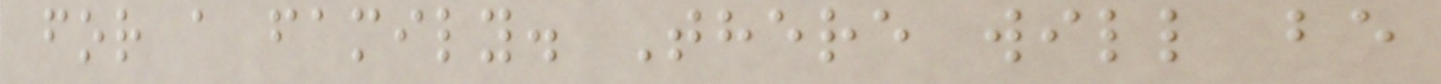for a family. There will be
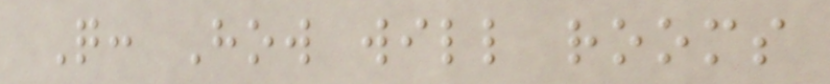Q: How will rooms
